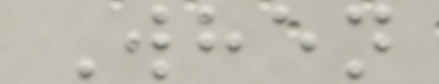When
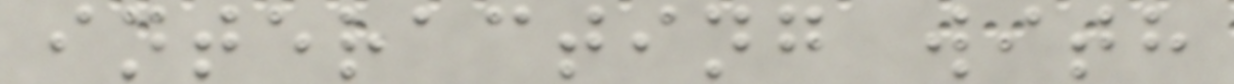interacting with
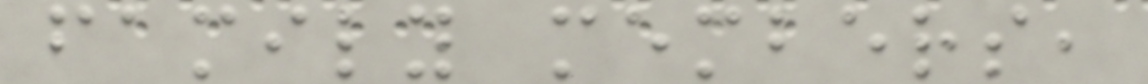family members,
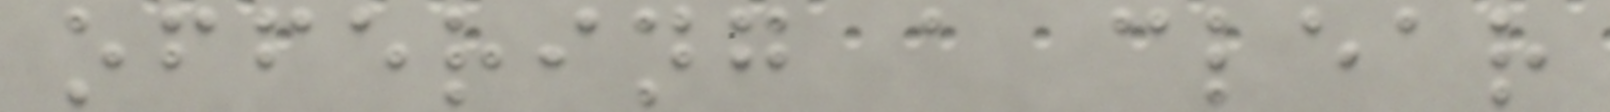offering a clear
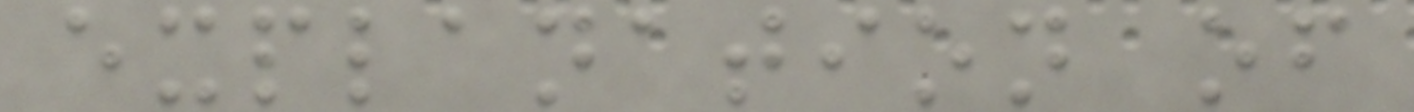explanation of
